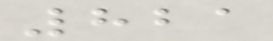821
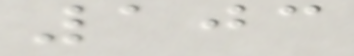103
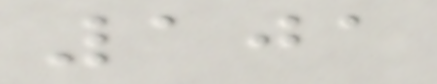101
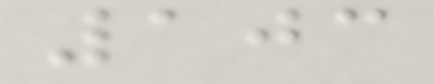103
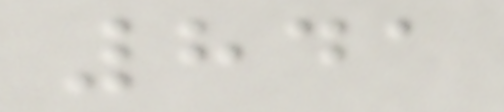841
